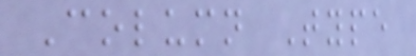Column Type
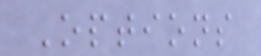Options
